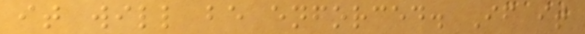it will be enforced. If it
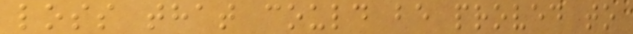loss that could be proved to
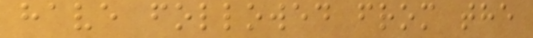have followed from the
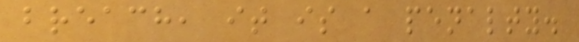breach, it is a penalty.
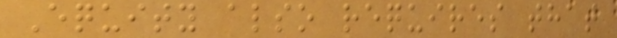Equity also requires that
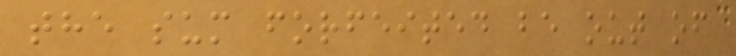the sum forfeited be out of
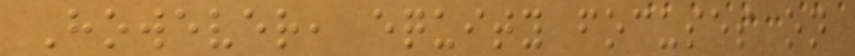However, equity focuses on
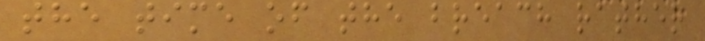the time of the breach rather
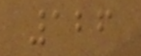126
